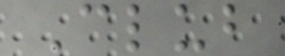Club
